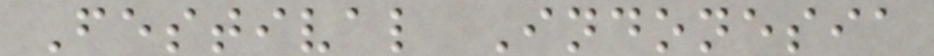Festival Indonesia
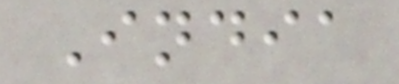India
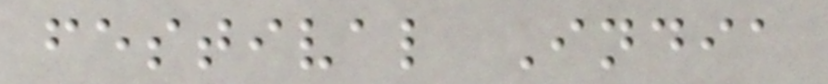festival India
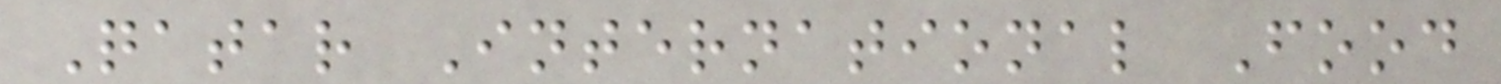Qatar International Food
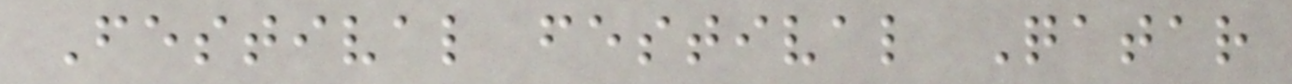Festival festival Qatar
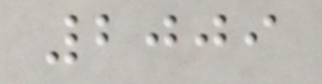2009
